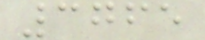3765
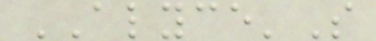ALYCE'S
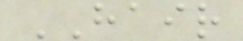HAIR
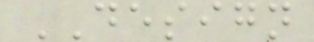DESIGN
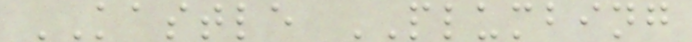KASTLE PLUMBING
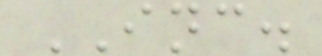INC.
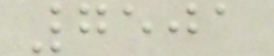7501
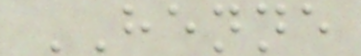HENNE
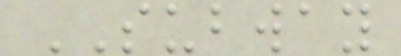SUBWAY
